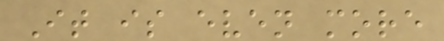It is even more
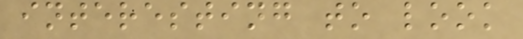interesting to look
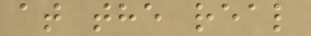at the real
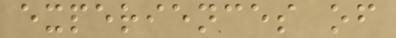experiences of
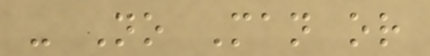- No Man or
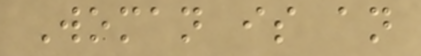Woman is an
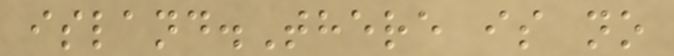island.There is no
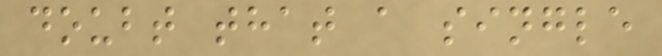doubt that a single
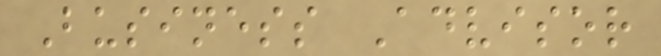Business Advisor
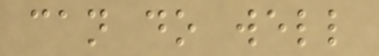can do well
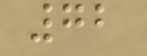72
